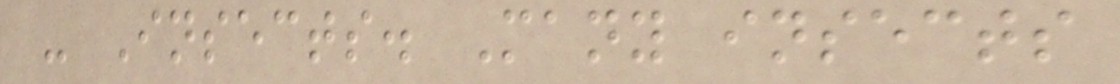- Insects. Many insects
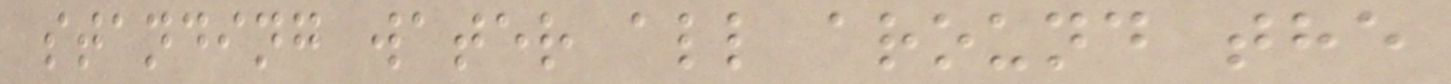standing water all around the
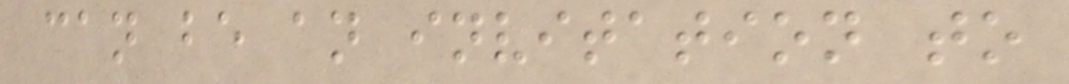can be an invitation to
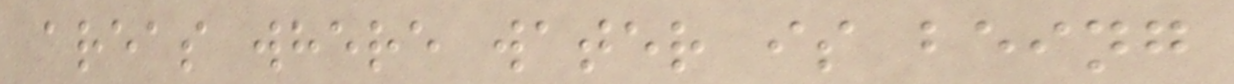areas where water is being
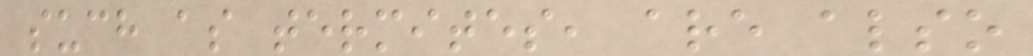such as termites, are also
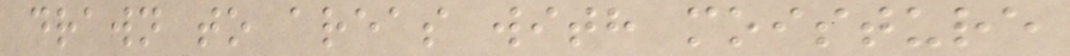drawn to areas with moisture
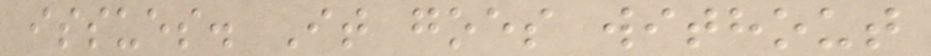issues. It goes without
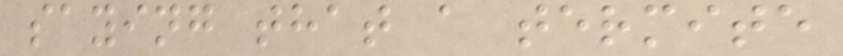saying that a termite
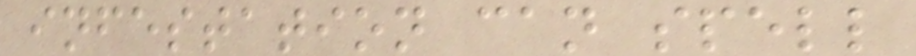infestation can spell
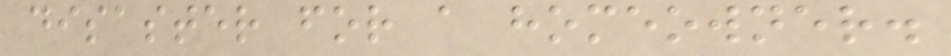disaster for a homeowner.
